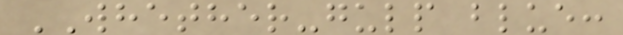WHETHER-gulp blue:
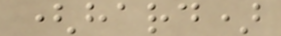(hard)
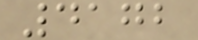4172
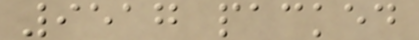9517 packed
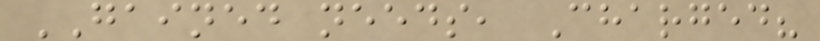GAINED needs, Charged?
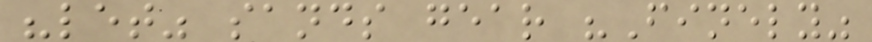"let" sands gear "Finely"
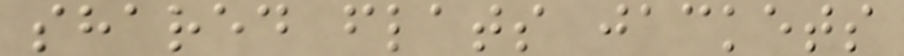shared flats jackets
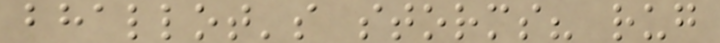bhallot's storms? rug
